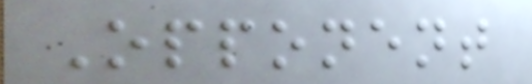Opponent
